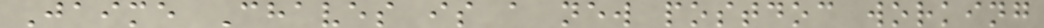Jaime Chaves is a new postdoc working
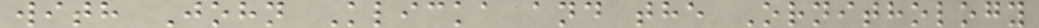with John Klicka and the Ornithology
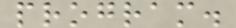program.
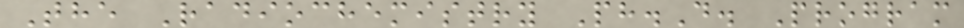The Radiochemistry Ph.D. Program
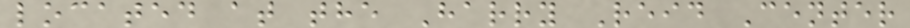located at the Harry Reid Center
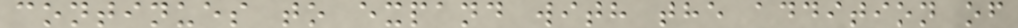continues to expand with the addition of
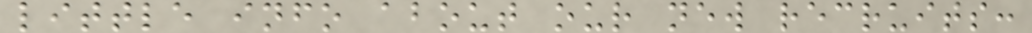little info about our new recruits:
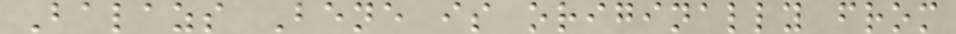Balazs Bene is originally from
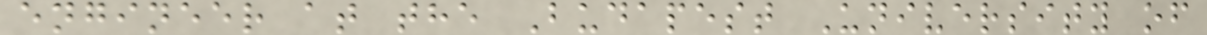engineer at the Budapest University of
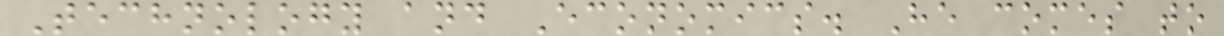Technology and Economics. He comes to
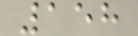158
